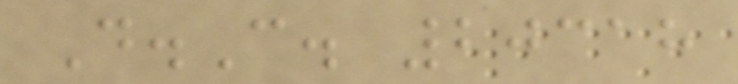D.C. 20318
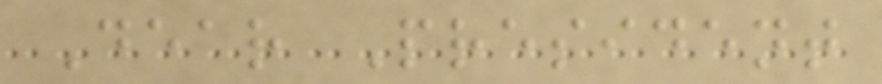Dear President
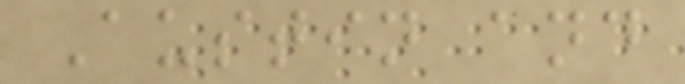Austin and
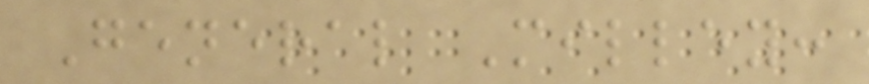General Milley:
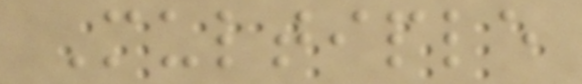Multiple
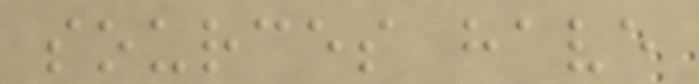sources have
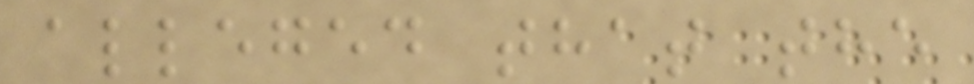alleged that the
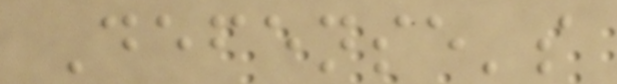Defense's
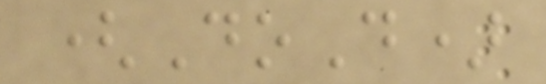(DoD)
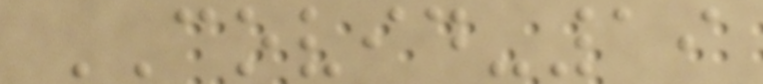COVID-19
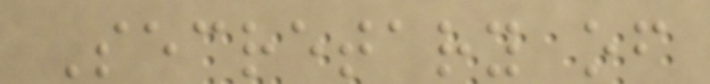Secretary of
